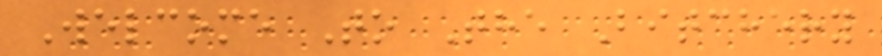Welcome To The Bitchery
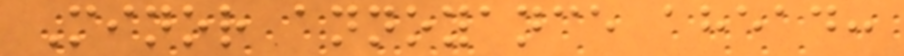Minor annoyance ahead:
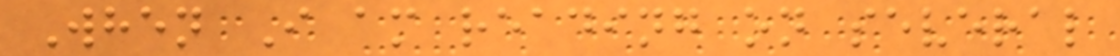When I am reading on several
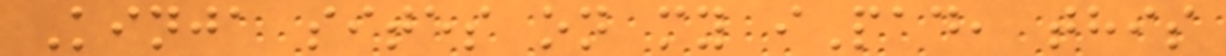Kinja sites on my iPad, this
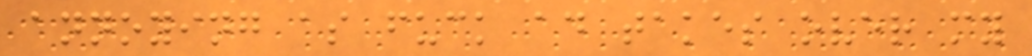annoying as fuck ad takes over my
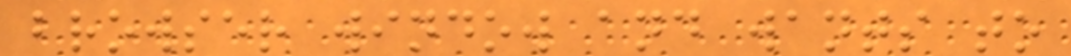browser window and wants to
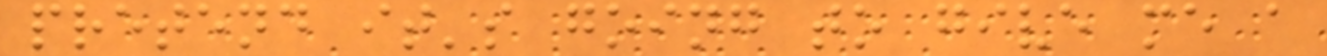pretend it's going to give me a
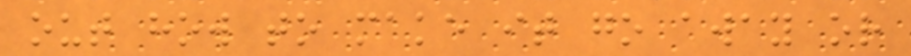out how to make it go away or
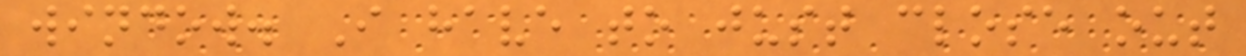window. I have to just close out
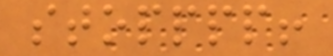stopppp!
